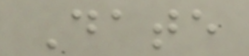Date
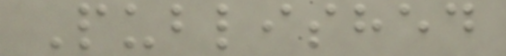Published
